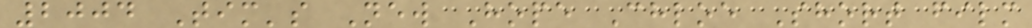2004 Tim's New Hope Chloe Short film
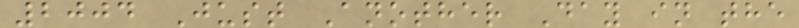2004 Just Another Day in the
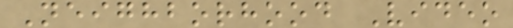Neighborhood Video
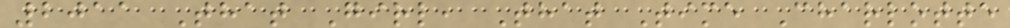2011 That Girl, That Time Charlotte
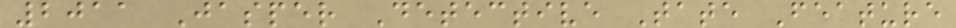2011 Jasper Detective Tate Feature
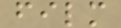film
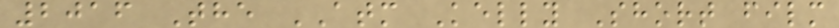2016 The ATM Kelly Short film
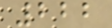222
